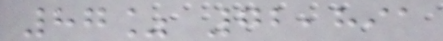87% 72,891
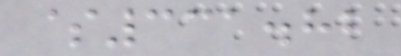$331.82
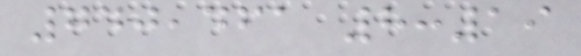740,461 8:19
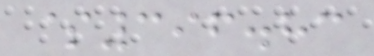$396.83
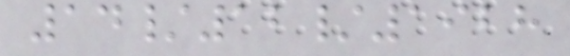14/12/1928
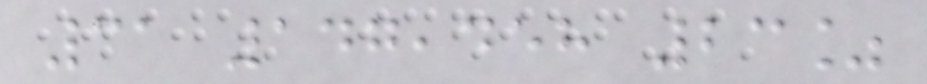31 147,458 23%
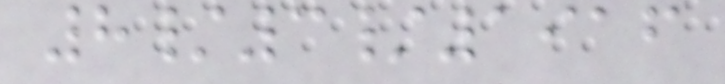8/3/1916
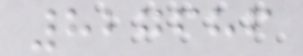827686
